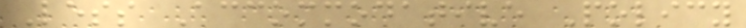Less Accommodative Policy
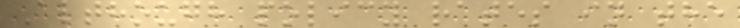Although policy rates in the
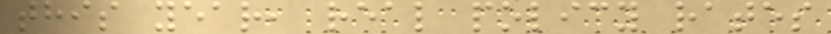this year, real policy rates
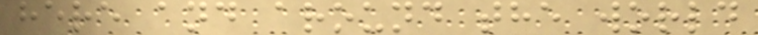here and around the world
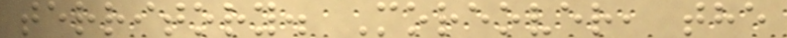territory. Moreover, the
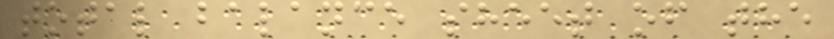total balance sheet of the
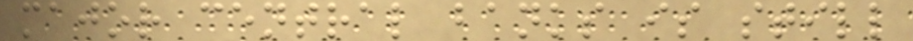major central banks is still
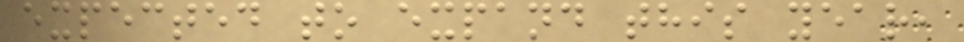expected to expand this year,
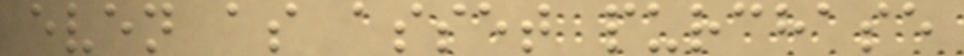even as asset purchase
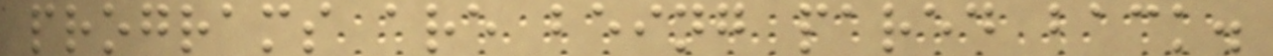programs are being pared back.
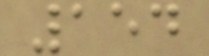154
